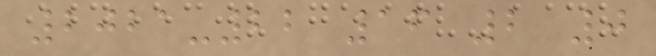2021-22 16 2 0
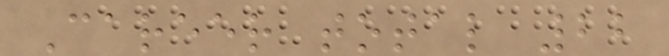Career total 22
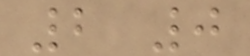2 0
